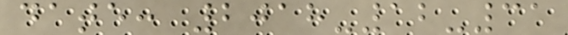date: 2018-12-31
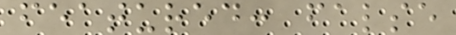featured: false
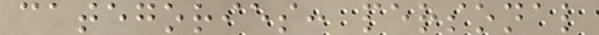categories: personal
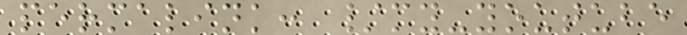permalink: /my-youtube
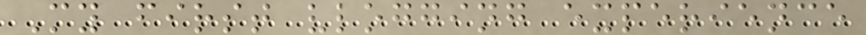My first vlogging experience
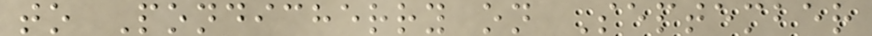to Pondicherry on September
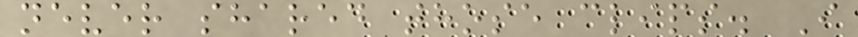never shared those clips. I
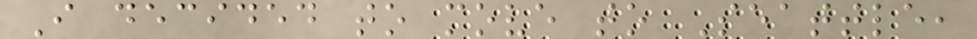I decided to move to Seattle,
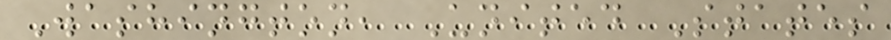Washington, United States
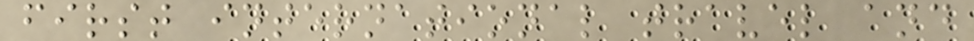first international travel and
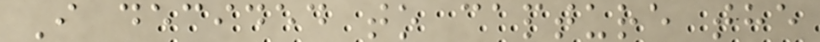I decided to capture the
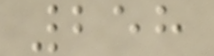258
